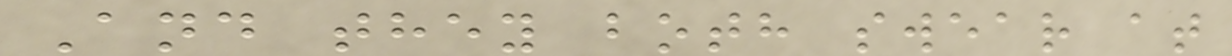And they both swear at
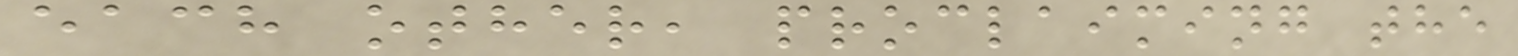each other, proclaiming the
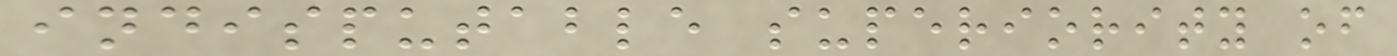indisputable superiority of
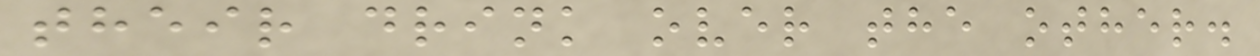their drink over the other.
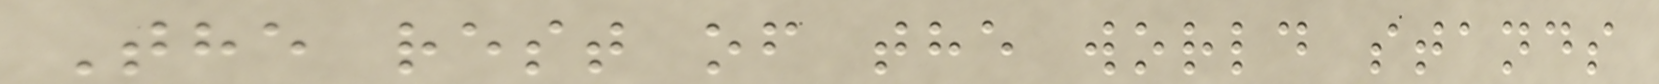The rest of the world stands
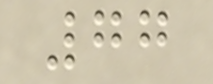77
